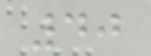40
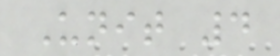Unit 4
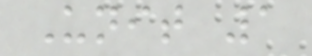Unit 1
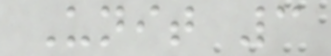Unit 3
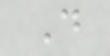D
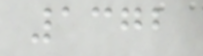1372
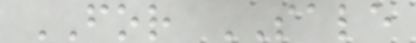FOR SALE
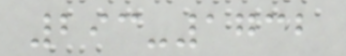293-1732
